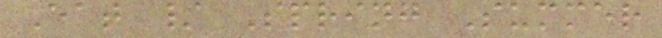Eat / Spring Summer
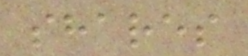shares
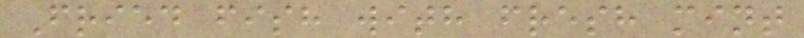Fried fish with fresh mint
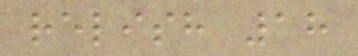relish 18
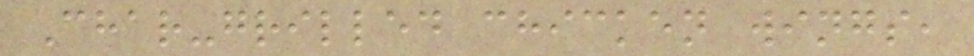Char-grilled chicken wings,
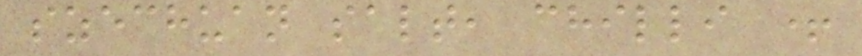szechuan salt, chilli +
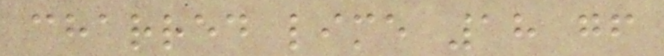charred lime 18 gf
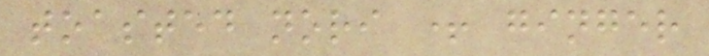toasted nori + ginger
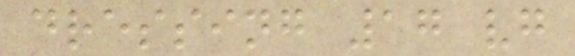dressing 17 vg
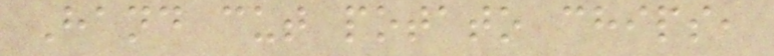Hand cut potato chips,
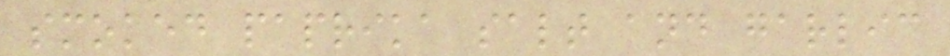smoked paprika salt and garlic
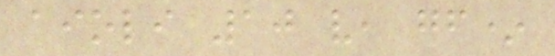aioli 10 v, gf*
